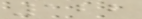122
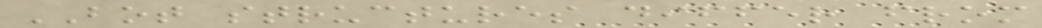BOT structures differ from
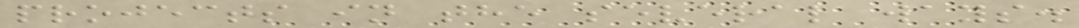projects in the several ways.
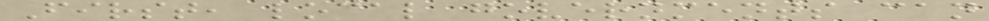First, local governments can
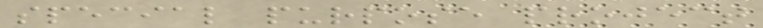special purpose project
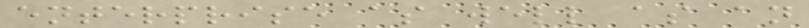enterprise as well as an
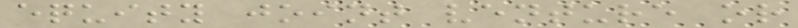equity joint venture or
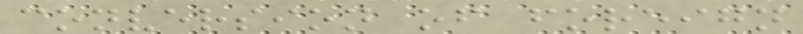conversion of foreign
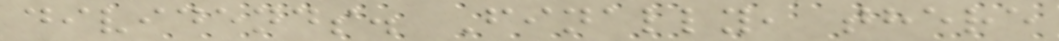dividends. Finally, there
